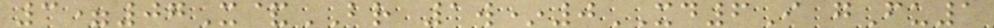3=07X&BR 1w*0XD6I gFu1
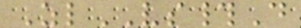ZlVS#D
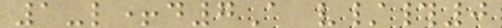1-l+d7A v/#0
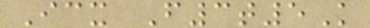Icx F3t5K
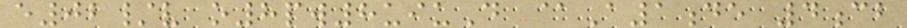e02/v o8pw8uiuD @A1de 4cb
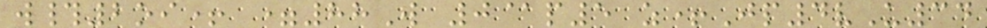w#2oi+ =88W 0@p5 z+Jp4vU34
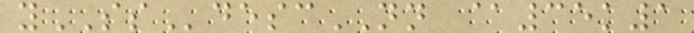ySSdescNN @35k1
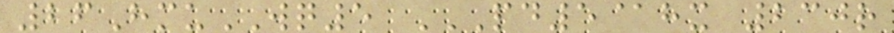26HmuWQ5 PD5@HX 230R
